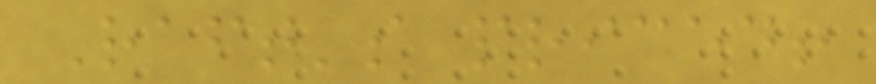Raft's priced!
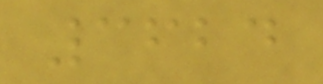3624
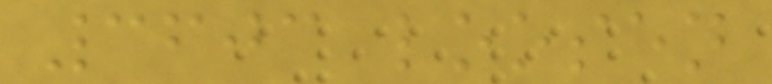3603 loosen
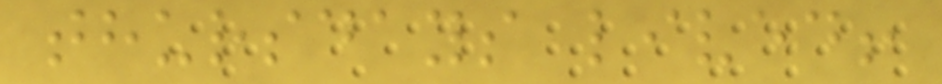thursdays lived!
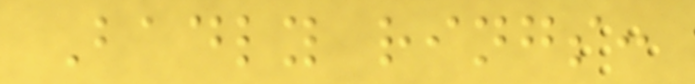Badly rings:
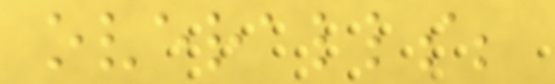overalls;
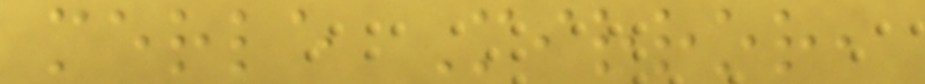merle Mirror,
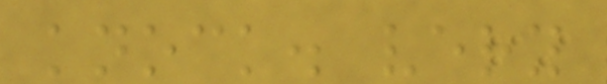knock. very
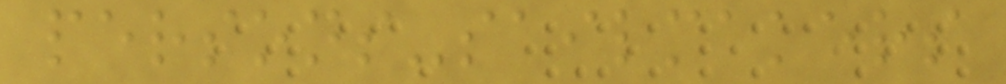persons-sailmakers
